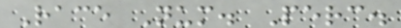Race Num. Perc.
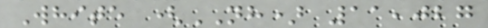White (NH) 11,027
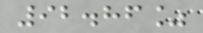92.86%
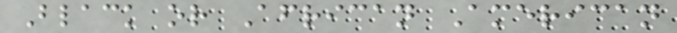Black or African American
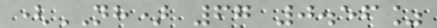(NH) 67 0.56%
